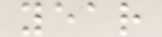year
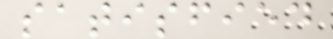satisfied
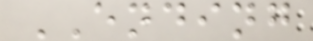ENDING
